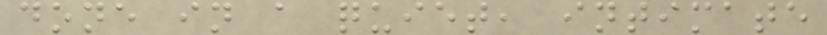done in a quiet, intimate
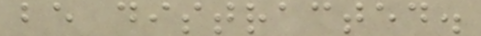be distracted.
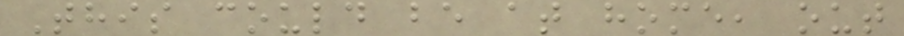This could be at home, out
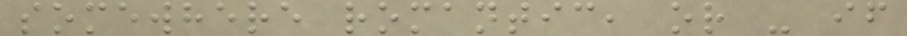somewhere romantic, or - if
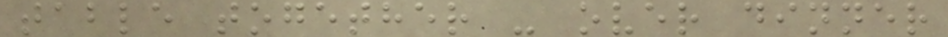table together - over dinner
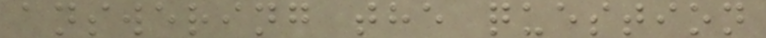answering the question
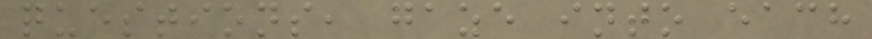questions, gaze into each
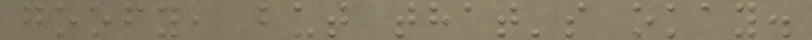goofy, but that's okay.
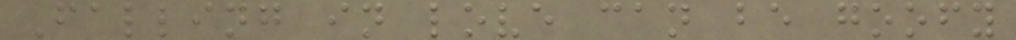Falling in love can be goofy
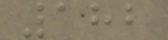182
